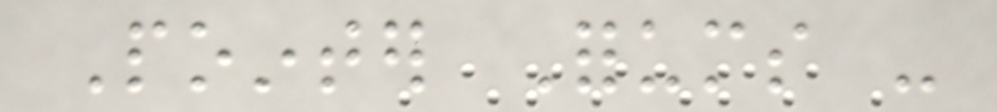Pointer Forums -
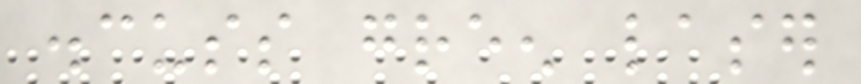discuss green laser
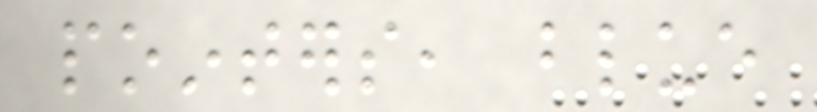pointers, blue
